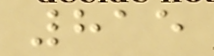815
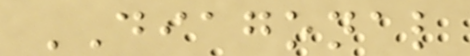DIAGONAL
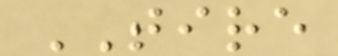TIRE
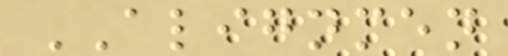ALIGNMEN
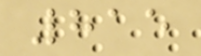815
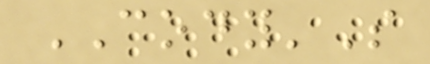CODY'S
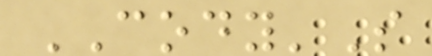CODY'S
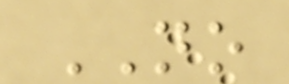NO
